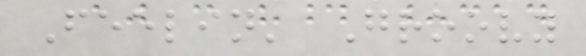Feelin' Groovy
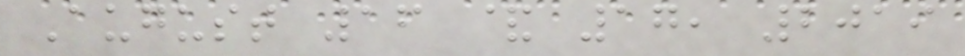August 16 & 17, 2019
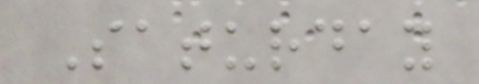Saturday
